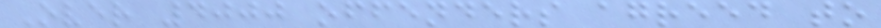Over 4000 offenders agreed to
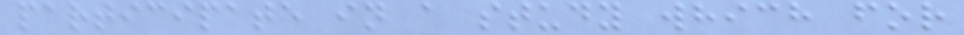participate in a study which for
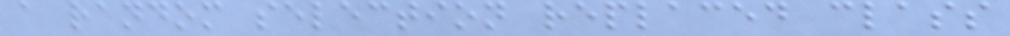a random selection replaced class
